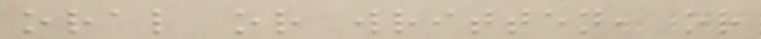oral or written, or
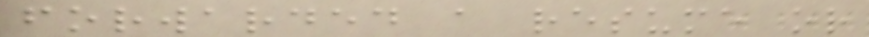forwarded a resume or
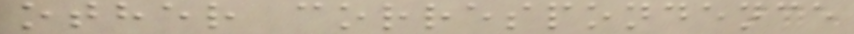other correspondence
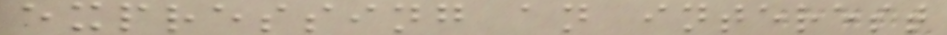expressing an interest
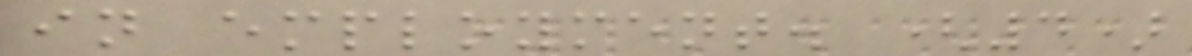in employment. (4)
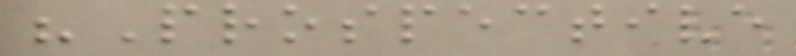"Prospective
